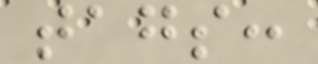tags:
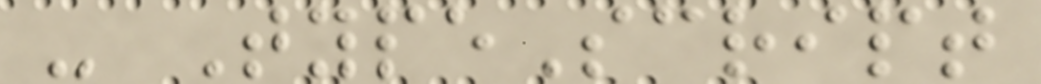- TypeScript
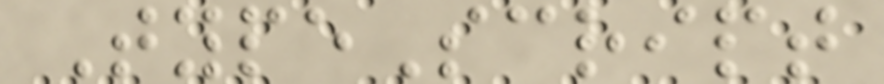TypeScript
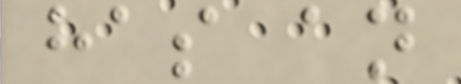has an
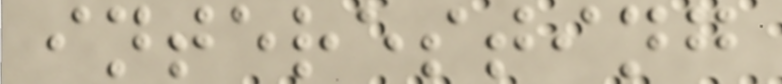interesting
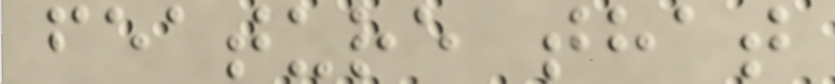feature that
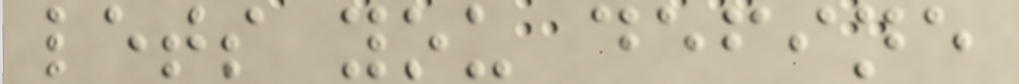lets you define
